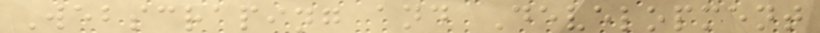Webscraping and Development
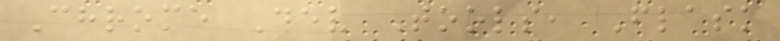Chrome Dev Tools, Flask
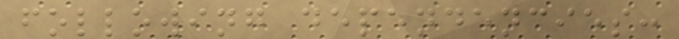following dependencies:
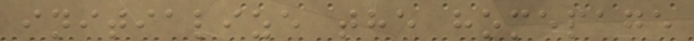initialize the homepage
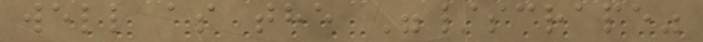well as the "/scrape"
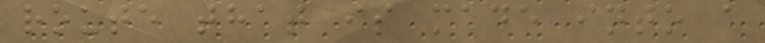route that is made into a
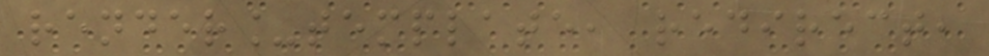render_template, redirect,
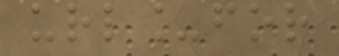url_for
